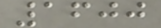1600
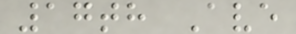17th Ave
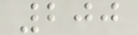200
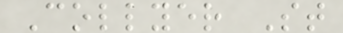Collyer St
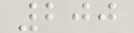200
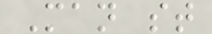Man st
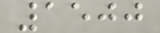1500
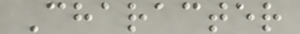Character
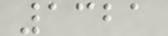1321
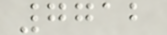7712
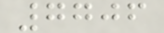7706
